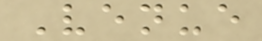Venue
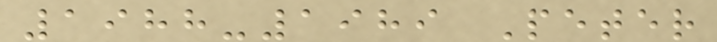1988-1989 Peter
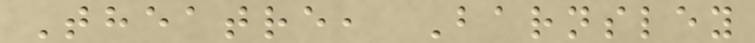Theatre, Barnsley
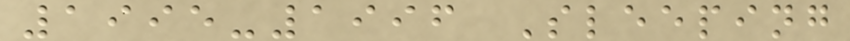1995-1996 Sleeping
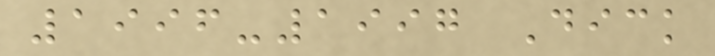1996-1997 Dick
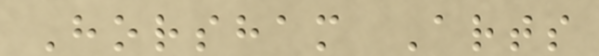Horsham Arts
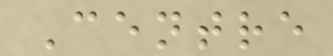Centre
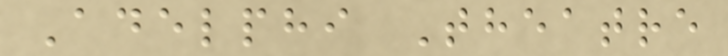Adelphi Theatre
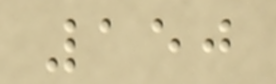150
